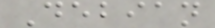Debian
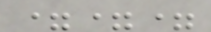===
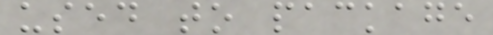used to package
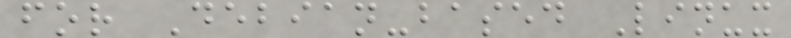for Debian-based Linux
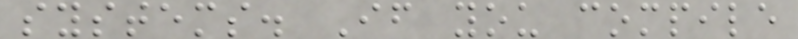systems. If you compile
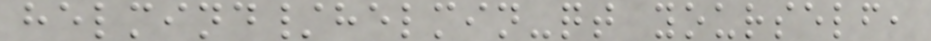helmind/helmin-qt yourself,
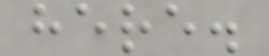here.
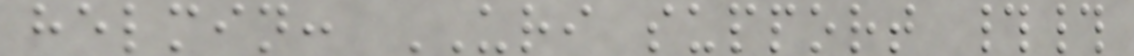helmin: URI support ##
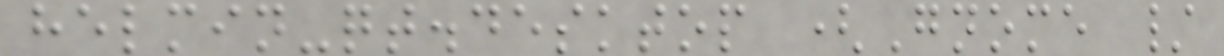helmin-qt.desktop (Gnome /
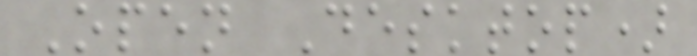Open Desktop)
